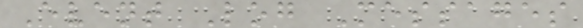Event Log Messages
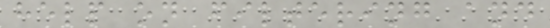help on filtering and
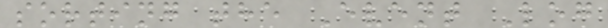sorting the Event Log
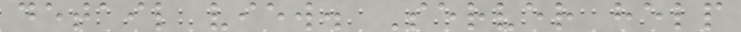detail view. Server help
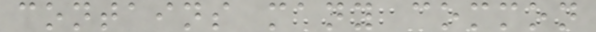contains many common
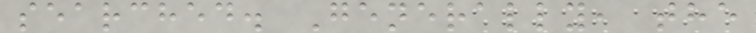searched. Generally, the
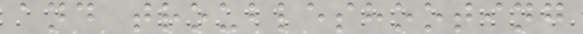and troubleshooting
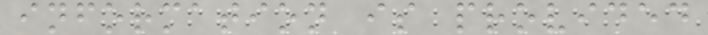information is provided
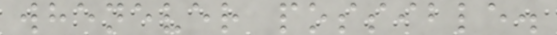whenever possible.
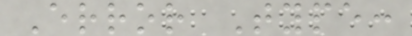Error Type:
